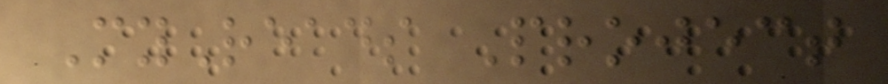MyReads Project
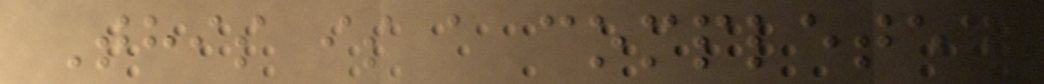This is a completed
